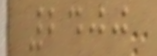2400
